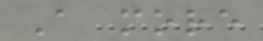A more
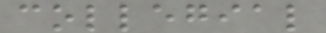collegial
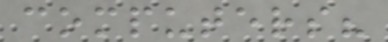computers?
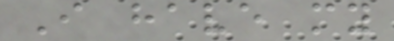I have my
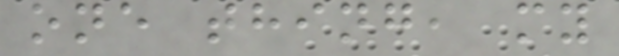one thing, my
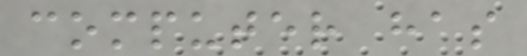computer has
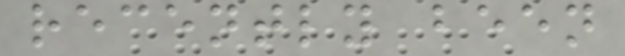recently been
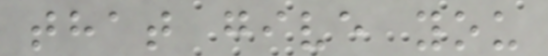that give you
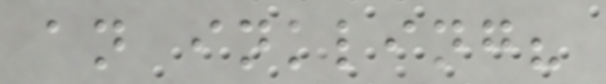an inkling?
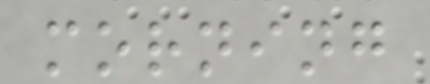morning
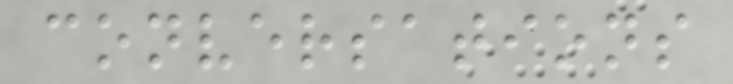conversations
